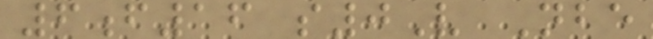6f16 s0V Nbe
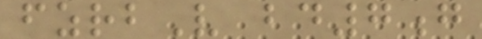fzrbV bd7g
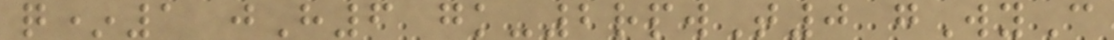q*1 jH6 gk-2rpwT0 gWyC
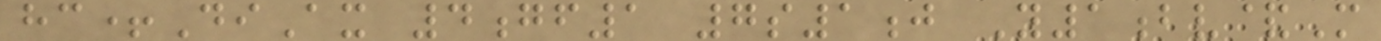hc+DiAx 4gf1 7s1j Y1bv&M
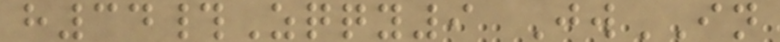h34#Zqqy9 JwIN
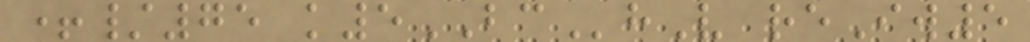+/75 k5BChV reIw5
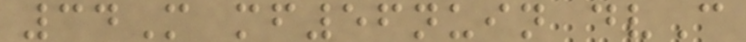34M mf56nuin dvC
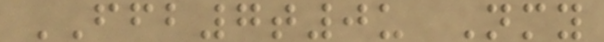FFB7t0u Nmy
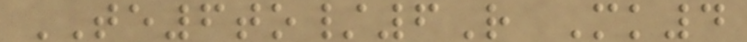TE6to/6R Mk4
